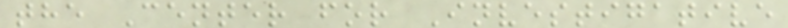the Center for Investigative
